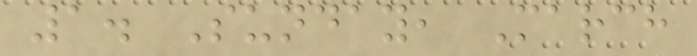1. Sunday, March
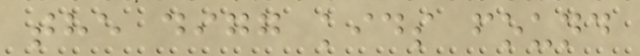the digg kids found
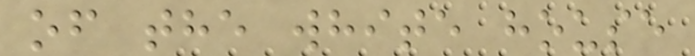of the white house
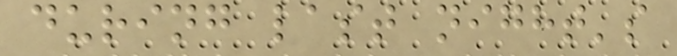during last night's
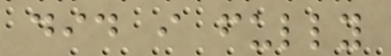did i fully
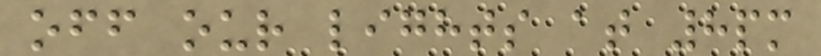off our lights at 8pm
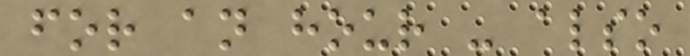for an hour - also
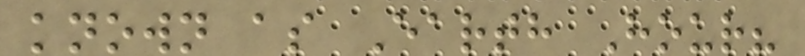known as Earth Hour?
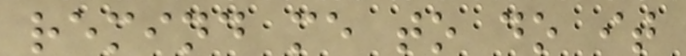remind me to do it
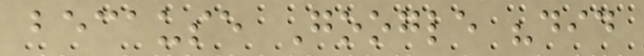because Google "did
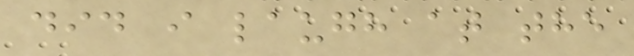did i laugh at the
